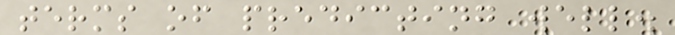terms of predicting well.
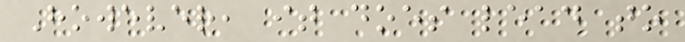However, it does lead to
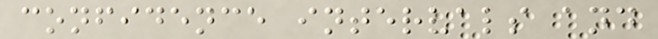confidence intervals and
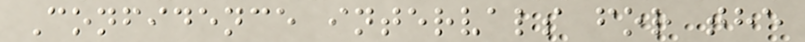Confidence intervals for the
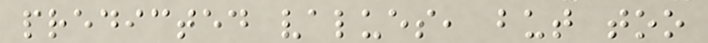predicted values, but too
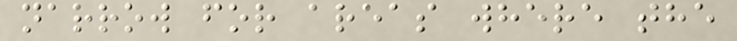narrow for areas where the
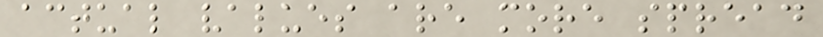actual values are more spread
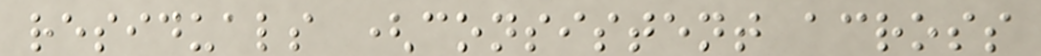residuals (consistent across
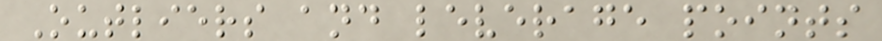Outliers and leverage points
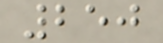250
